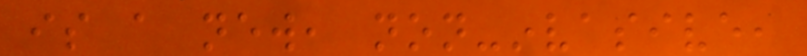is a new, non-invasive,
